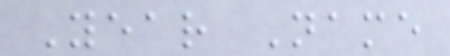Year Name
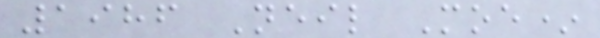1986 Neil Moe*
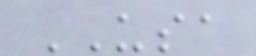USA
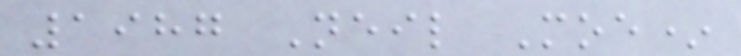1987 Neil Moe*
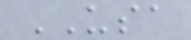USA
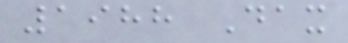1988 Dax
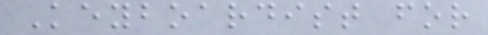Keyboardist for
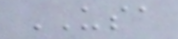USA
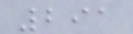291
